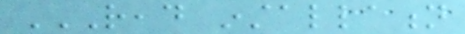READ INSTALLATION
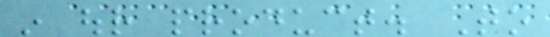in our product. To
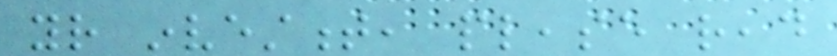your investment, please read
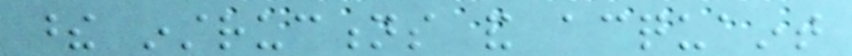these instructions and acquaint
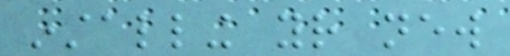installing your new
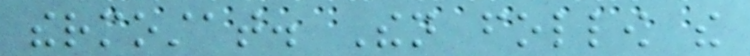thermostat. Then follow the
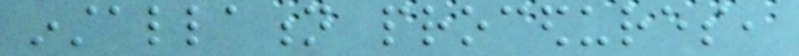installation procedures,
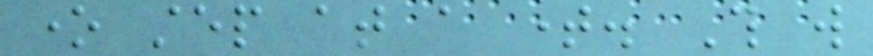one step at a time. This will
